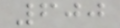600
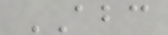ABC
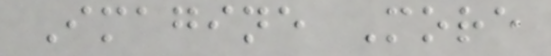Imagine More
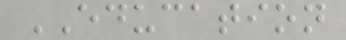EDUCATION
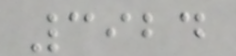3924
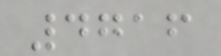4716
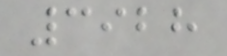3928
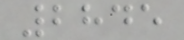2845
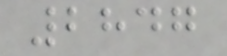2847
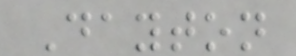Dayton
